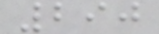290
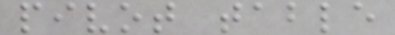pivot table
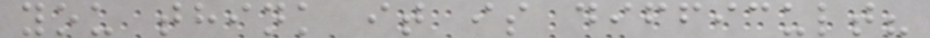you think it is difficult?
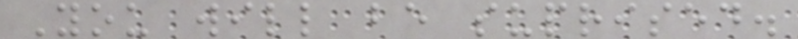You will be suprised.
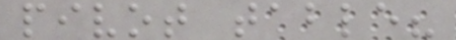pivot table?
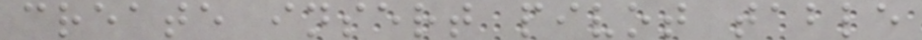create insert pivot table
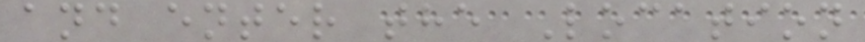and enter the Location
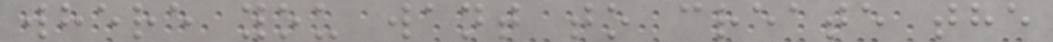where you want to create the
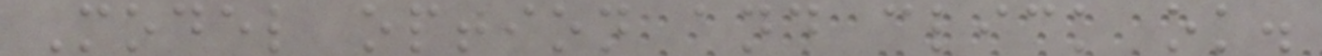Model option and click ok.
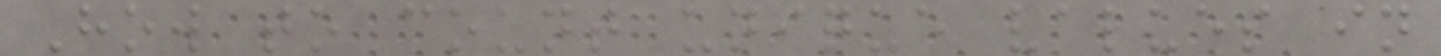How to count unique values in
